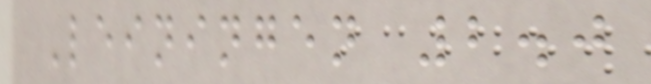Leiningen 2.0
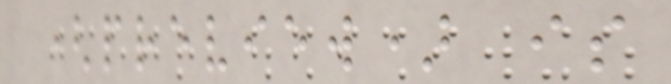(preview) is
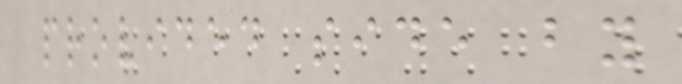provided side by
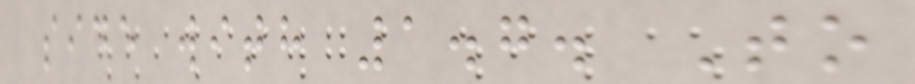side with 1.7. To
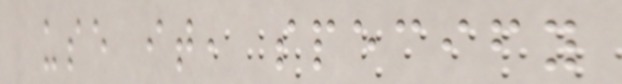use it, specify
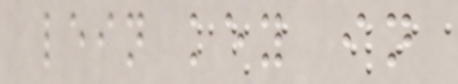lein key in
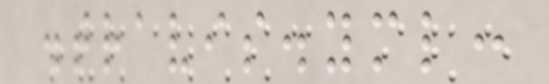.travis.yml:
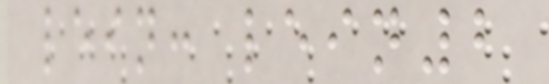lein: lein2
